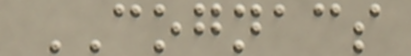COGNACS
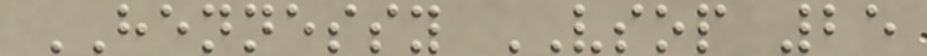HENNESSY VSOP 25
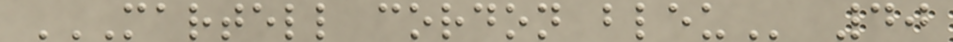MARTELL CORDON BLEU 40
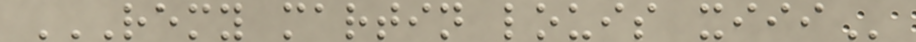REMY MARTIN LOUIS XIII
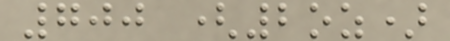700 (2oz)
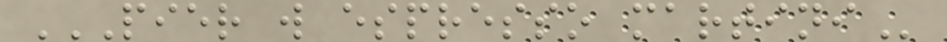PIER W ESPRESSO MARTINI
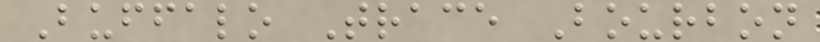Buffalo Trace Bourbon
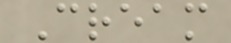Cream
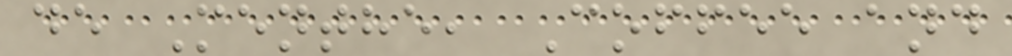de Menthe, Coffee and
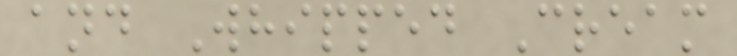and Whipped Cream
